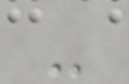-
